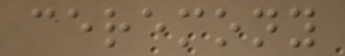ceremony
